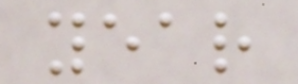year
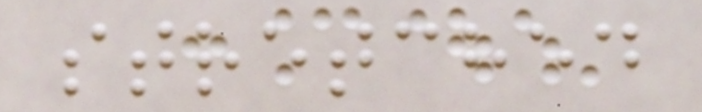stretched
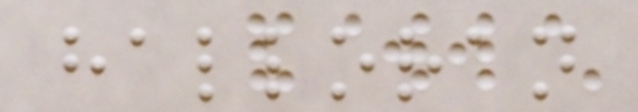halloran
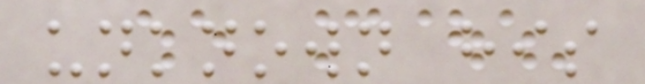unknown his
